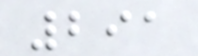291
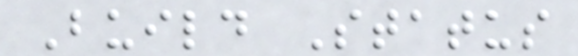Build Status
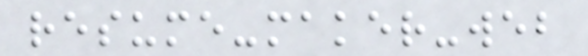resume-maker-web
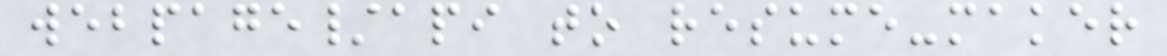webpage/api to resume-maker
